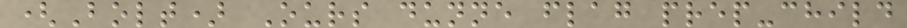(Bolt) Ours dunne flag prep-child
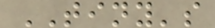TINY's
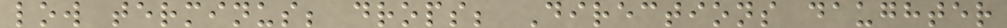low terminus; drops; Directions daughter
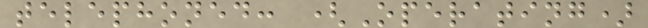telephoned: (Operating)
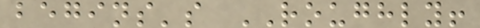begins's ROUGHLY!
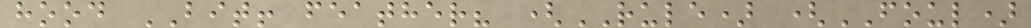hood BIT! feather? (RULE) (FOUL)
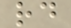rd
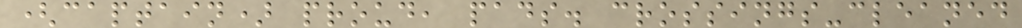(captain) proud, pads. crossings-cleaned
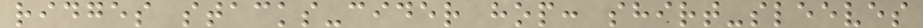ridges stacks-cider hop: shirt-sleeves
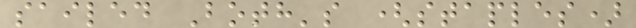sailed Both's (staples)
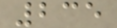235
